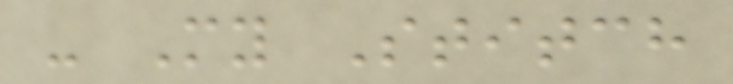- My Stitch
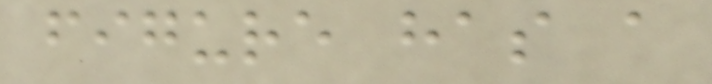figure has a
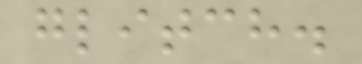glitch.
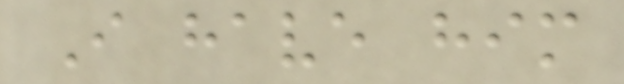I have him
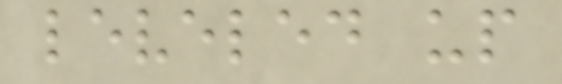leveled up
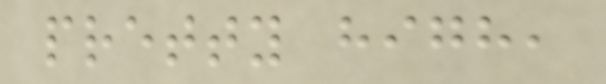pretty high,
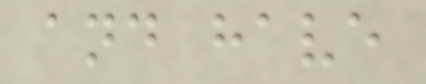and have
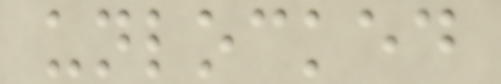unlocked
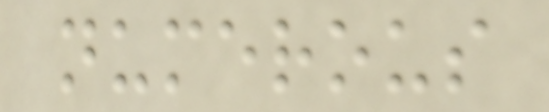numerous
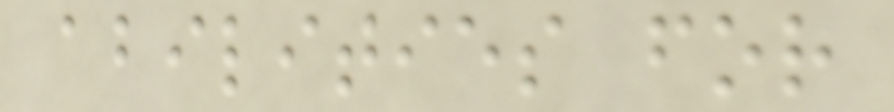abilities for
